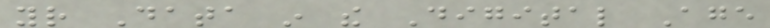your Data in the Digital Age
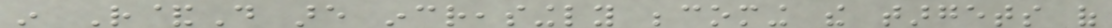in R&D are increasingly becoming the targets of
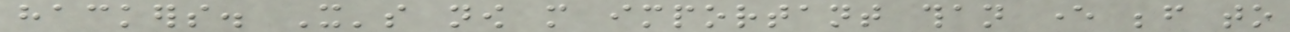hackers. It's now more important than ever before to
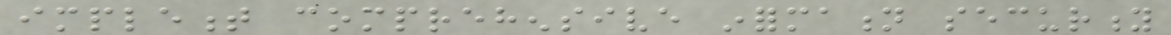implement comprehensive information security
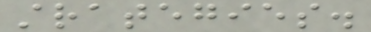strategies.
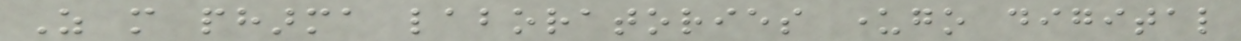As more pharma laboratories undergo digital
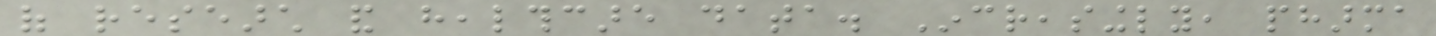of research and healthcare data. Increasingly, pharma
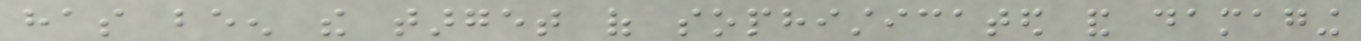has been the target of sophisticated and damaging
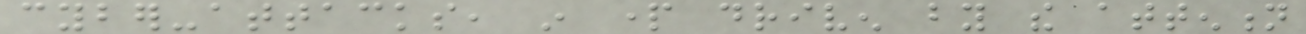cyber-attacks, in part driven by the attention
